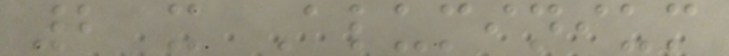2 x Aluminium
